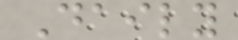Daily
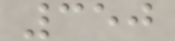350
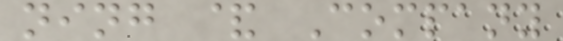ning & Company
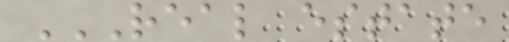REAL ESTATE
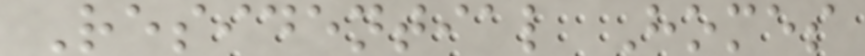Residential Homes
